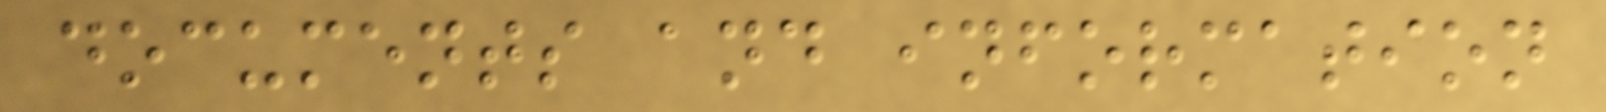documents and information
